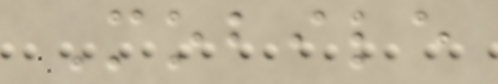Mobile
